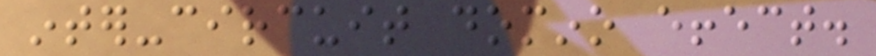inter-circuit domino effect.
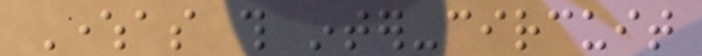Whereas this inter-circuit
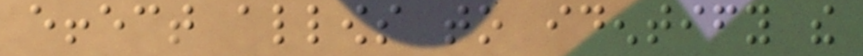effect allows to identify the
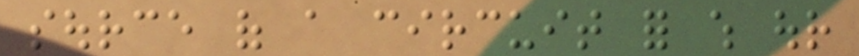source of a circuit for which our
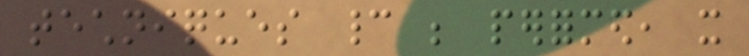techniques cannot be performed, it
